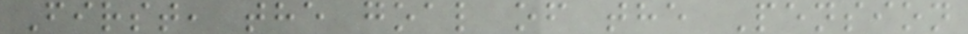First, the goal of the Pension
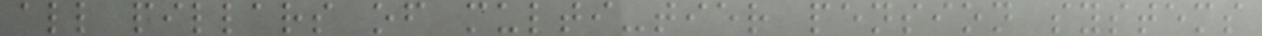all pillars of multi-tier pension systems
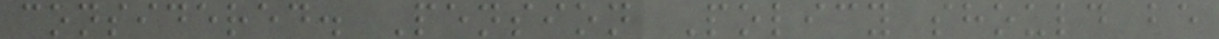considered. Pension Policy should be
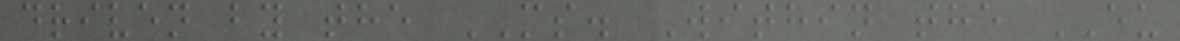driven by the MS. Within the EU
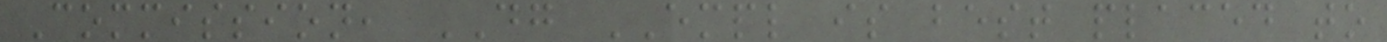Commission, DG EMPL is best placed to
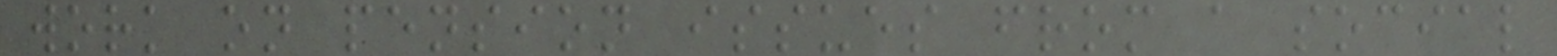work on pension issues from a social
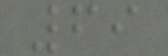69
